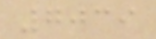7039
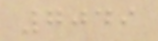7049
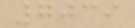7039
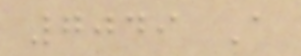7049 A
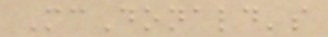McDonald's
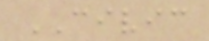CIVIC
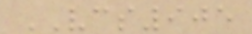VCS905
